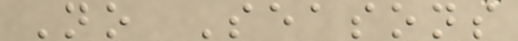No Seasons
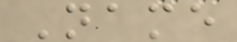Name
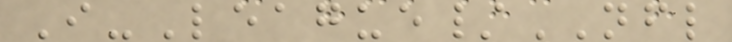I-League/NFL
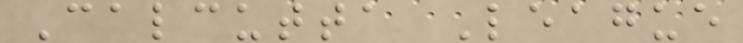Calcutta League
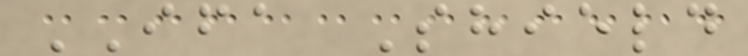IFA Shield
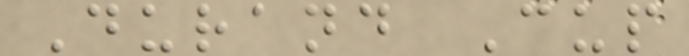Durand Cup
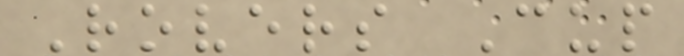Rovers Cup
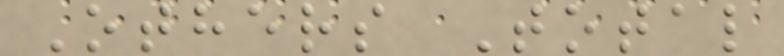Others Total
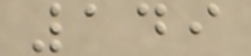149
